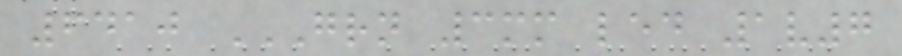6410 GRN 3MM LED 1V7
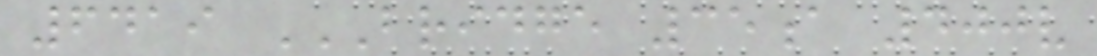6419 BRIDGE 35A 400V
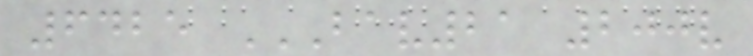6425 BAV21 200V
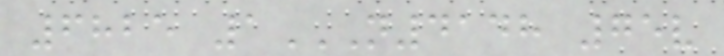6825 1N4148 75V
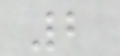2
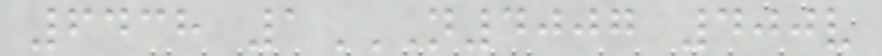6438 1N4007 400V
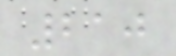210
